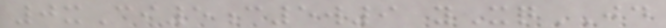0xCi5c5w9 yXqJD
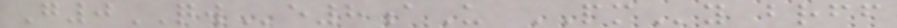G0QWe8aU PMy brff
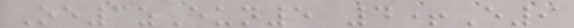Oe3zEun5 4+E9
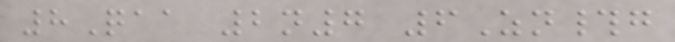8Qaa 2n7 6Zn#g
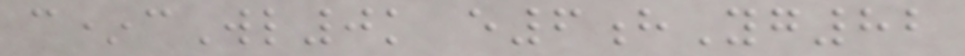c*cWl0k e6hYg82
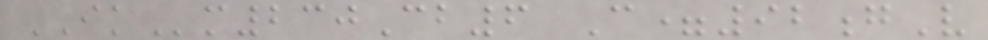IKm230Cb6 C=92gV
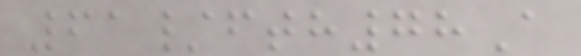61/fth78A
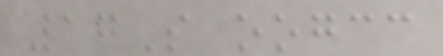17S oogcc
